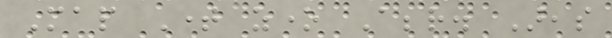Map Time zone Abbr. Areas
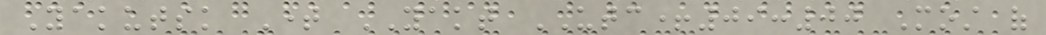Yakutsk Time YAKT UTC+09:00 Most of
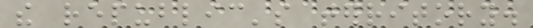the republic's territory.
